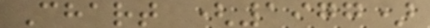Chart (1977)
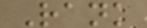Rank
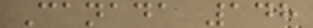Canada 148
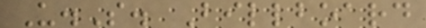U.S. Billboard
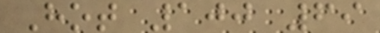Hot 100 69
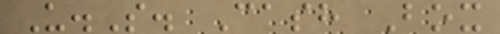U.S. Cash Box
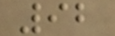92
